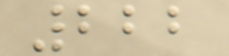222
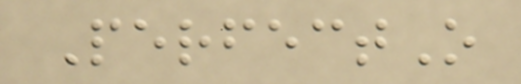PerfectO
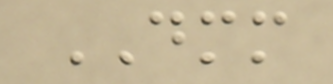DMM
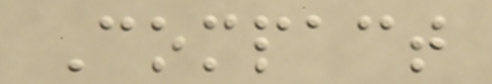Compact
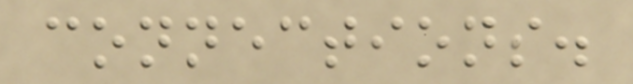connections.
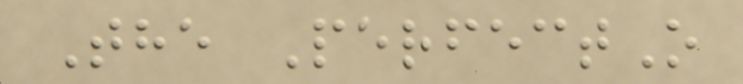The PerfectO
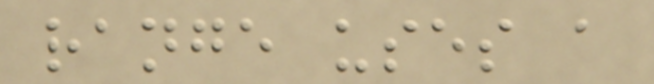range uses a
